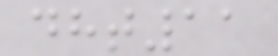dht11
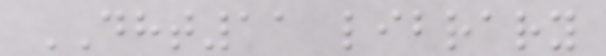DHT11 library
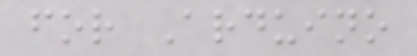for Arduino
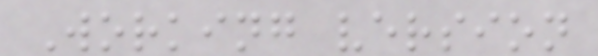Working version
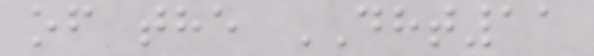of the DHT11
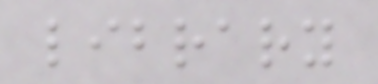library
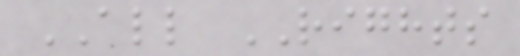ALL RIGHTS
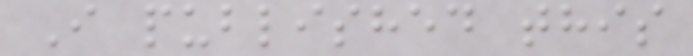I published this
